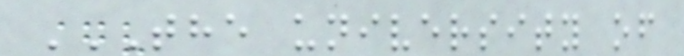THE UNIVERSITY OF
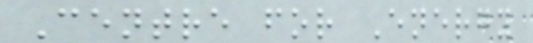Centre for Energy
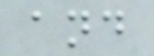and
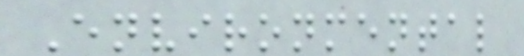Environmental
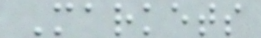Markets
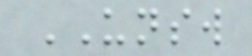UNSW
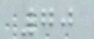70
